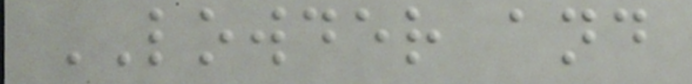LOWDER and
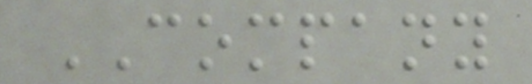COMPANY
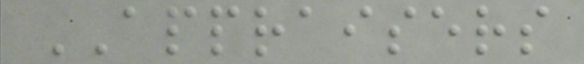APPRAISERS
